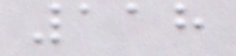118
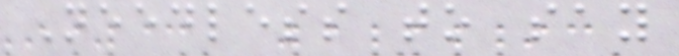Needless to say
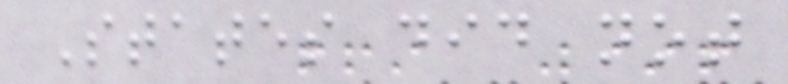States did not
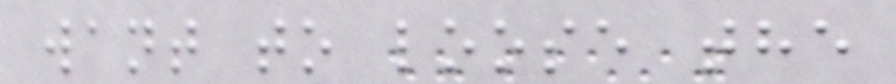want to loose the
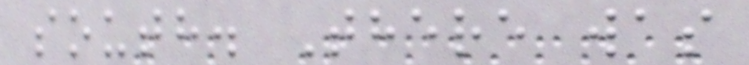south. There was
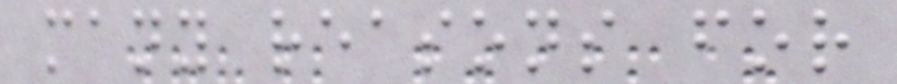many reasons for
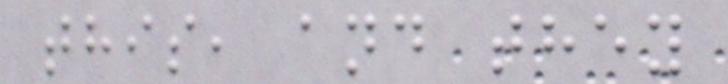this, and they
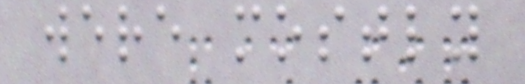were mostly
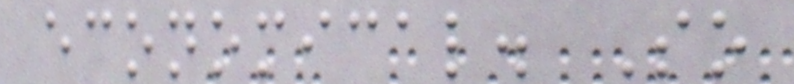economical. So
